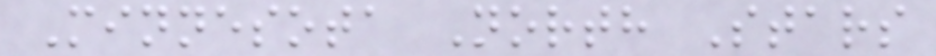Minnesota North Stars
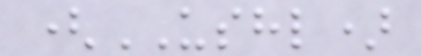(USHL)
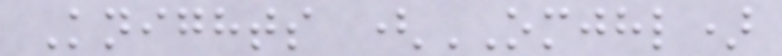Knights (OMJHL)
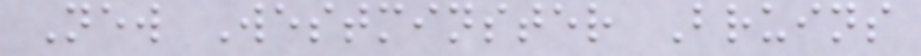New Westminster Bruins
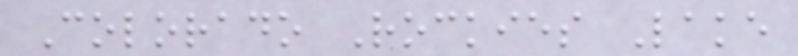Colorado Rockies Lake
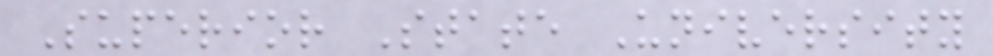Superior State University
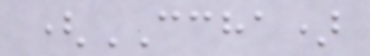(CCHA)
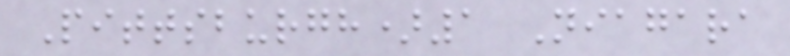Pittsburgh)1 Niagara
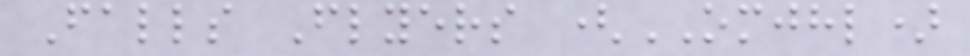Falls Flyers (OMJHL)
